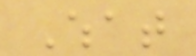What
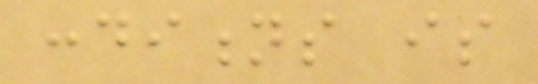conditions is
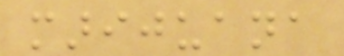marijuana
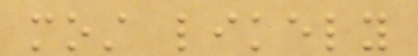most likely
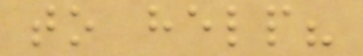to help?
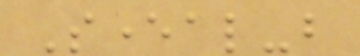Several-but
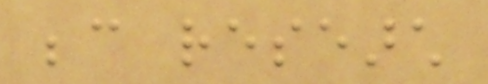because research
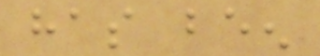has been
